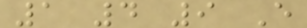1 4 9 E
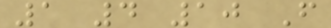1 4 10 F
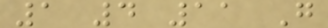1 4 11 G
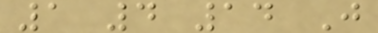1 4 14 J
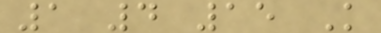1 4 15 K
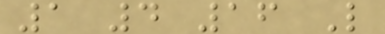1 4 16 L
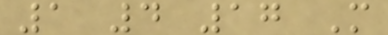1 4 17 M
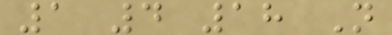1 4 18 N
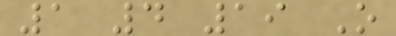1 4 19 O
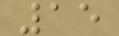15
